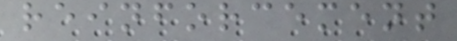reinforcement
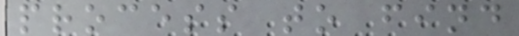process to find
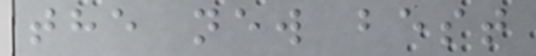the new best
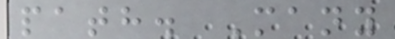path. Many
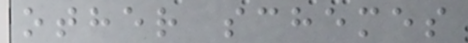other schemes
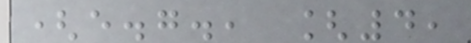(e.g., [4,
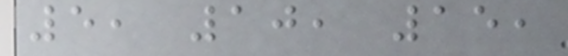5, 10, 15,
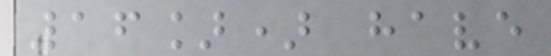16]) have
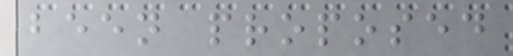been proposed
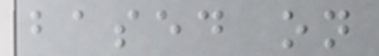based on
